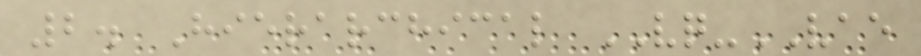2. Hierarchical VQ-VAE
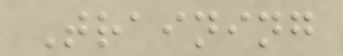Training
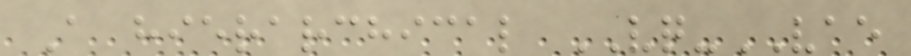A hierarchical VQ-VAE
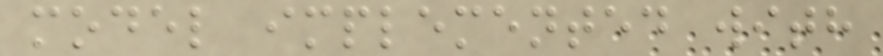model implemented with
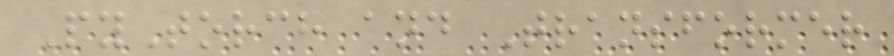PyTorch and Transformer
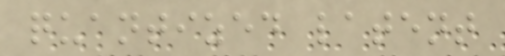quantized latent
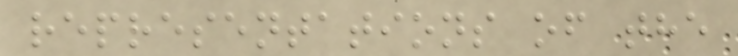representations of the
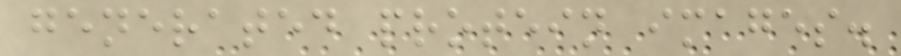generated protein images.
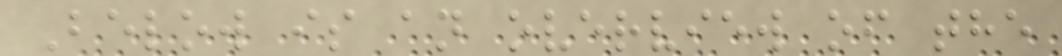Below is an overview of the
